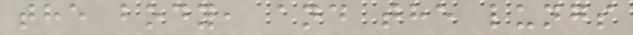the body, and the lungs
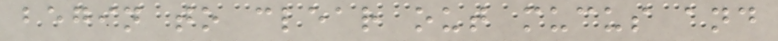begin to clear out mucus and
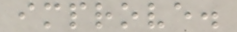improve.
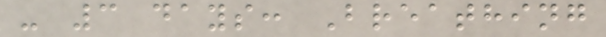- 3 days: Breathing
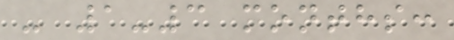- 1-3 months:
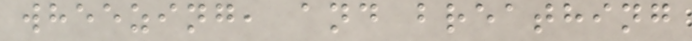wheezing, and breathing
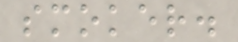smoker.
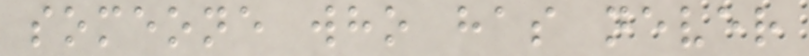someone who has never
